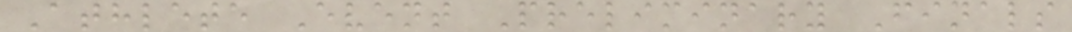Athlete Event Preliminary Finals
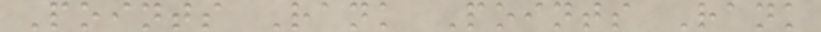Points Rank Points Rank
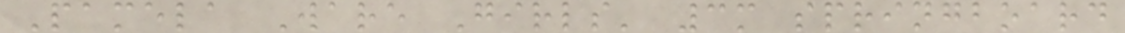Pamela Ware Girls' 3m springboard
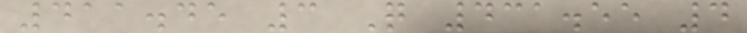411.45 3 Q 431.55 4
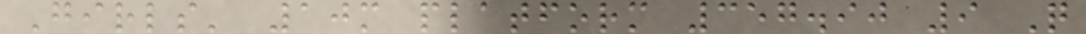Girls' 10m platform 357.90 9 Q
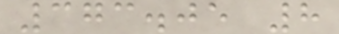373.05 8
